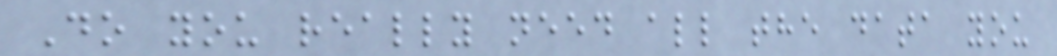Do you really need all the data you
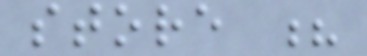store ?
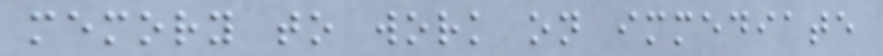memory to work on immediate
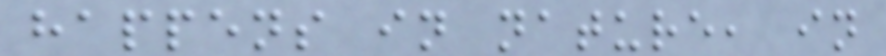happens in nature, in
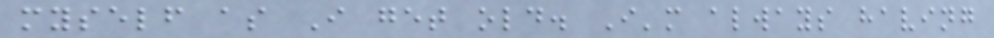myself as I get old. I'm always having
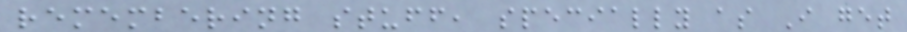remembering stuff, specially as I get
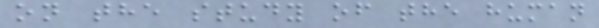on the study of the human
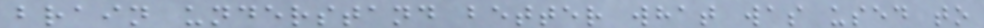brain understand better what was used to
